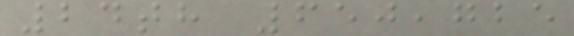24th 650,725
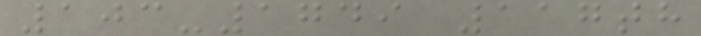103-1749 117th
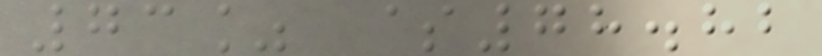73% $78.82
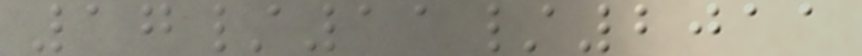17/11/2011
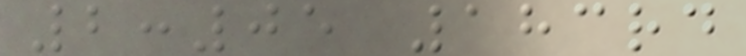2:05 183rd
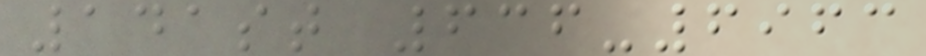141st 636-6963
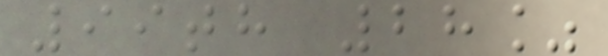99th 28%
